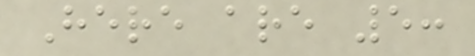Here are 5:
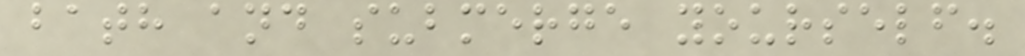bath and submerge yourself.
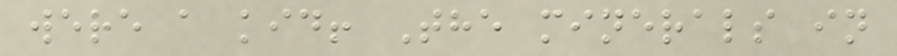were a kid! The minerals in
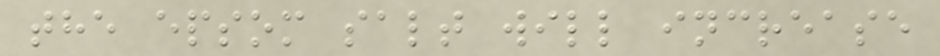the epsom salt will increase
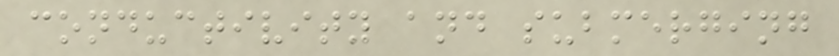conductivity and submerging
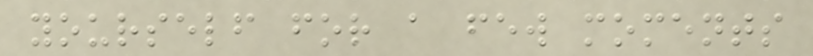yourself for a few moments
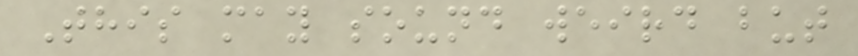This may sound weird but
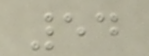54
